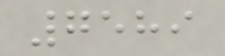7589
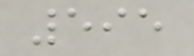595
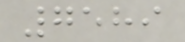7589
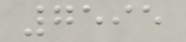7595
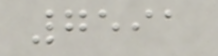7591
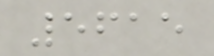5615
